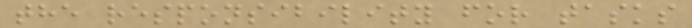the responsibility for tasks
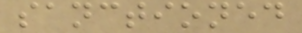sanctioned
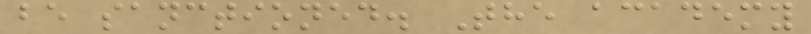be sanctioned. The academy
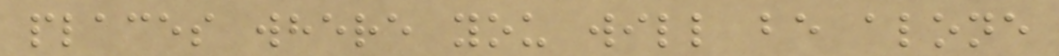places where you will be alone
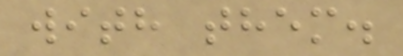with them.
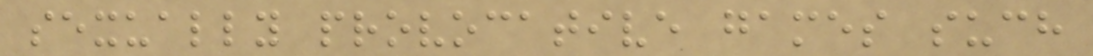sexually provocative games such
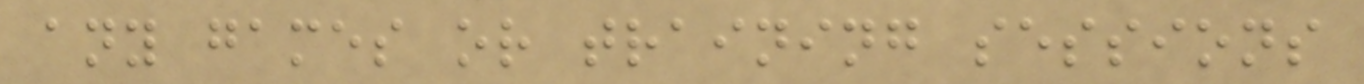any games or training sessions
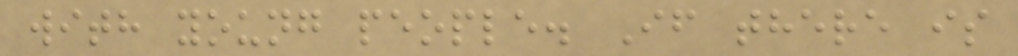with young people. If there is
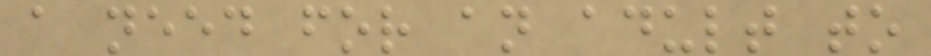a need for an adult to
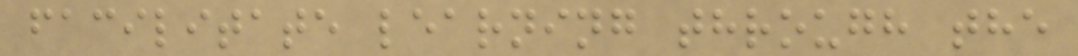facilitate learning through the
